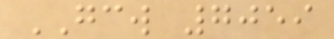GCW 7059
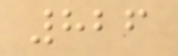826
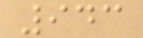943
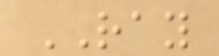RAY
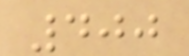400
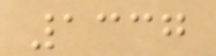1337
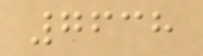7638
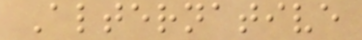Alternative
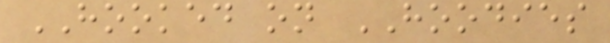HOOKED on HOODIES
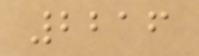2216
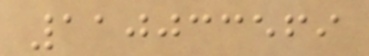110033569
